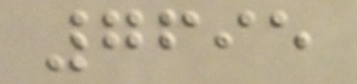7695
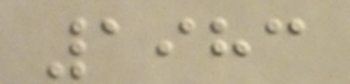1983
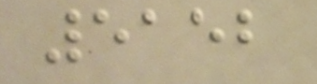5152
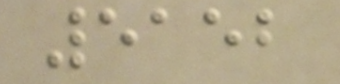5152
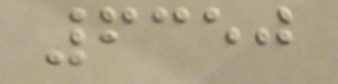6350
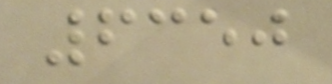6350
